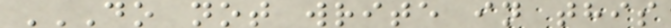DO NOT WRITE IN THIS
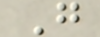G
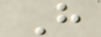H
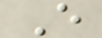E
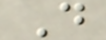D
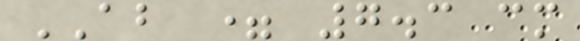AB = 7.3 cm
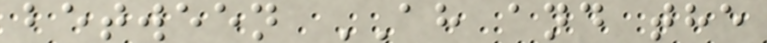between AH and the
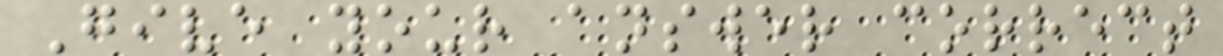Give your answer correct
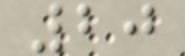20
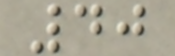40
